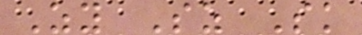Zy Sz Sk
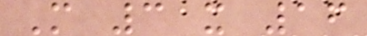M 3 x 16
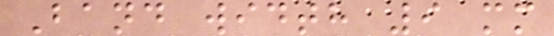Band width 9 mm
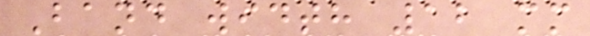Band width 12 mm
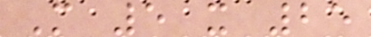M 5 x 25
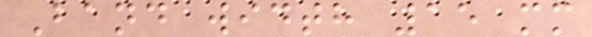Band width 15 mm
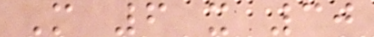M 6 x 30
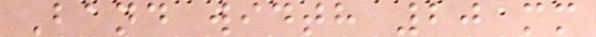Band width 20 mm
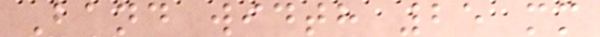Band width 25 mm
